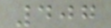407
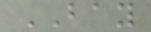BAY
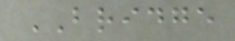BRIDGE
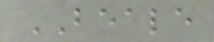BEALE
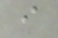i
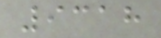9318
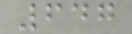647
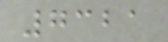7321
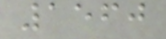1560
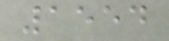1554
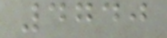4740
